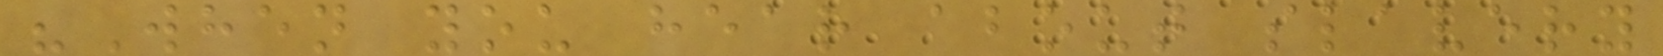"When you hear about slavery
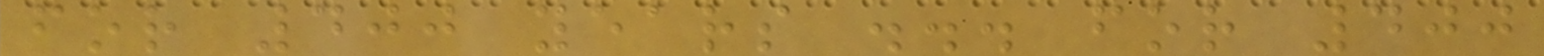for 400 years ... for 400
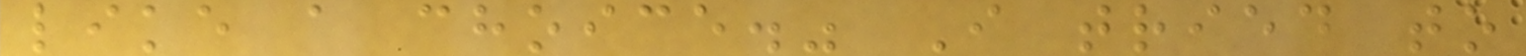like a choice." I tried to
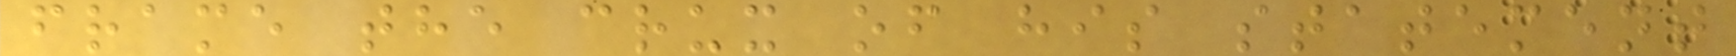frame the crux of his statement
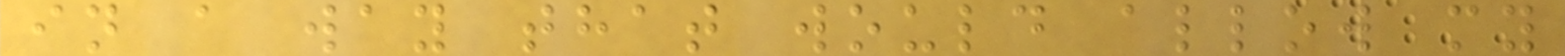in a way that would allow my
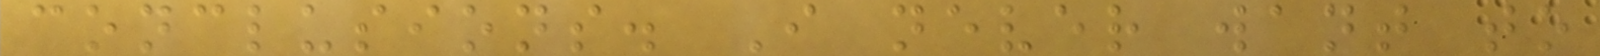conclusions. I never want to
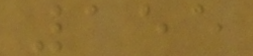155
